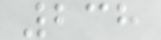238
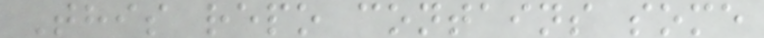This repo contains some
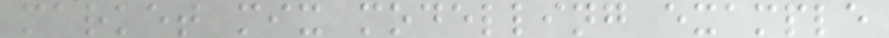market mix modelling example
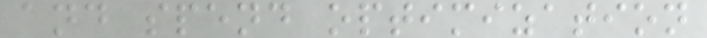and spend optimization
